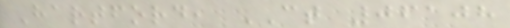Hartford, CT 06108
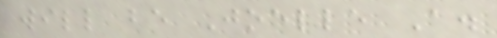will be Joelle A.
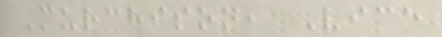Murchison, Vice
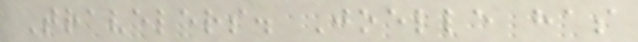Travelers. Joelle has
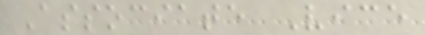Associate Vice
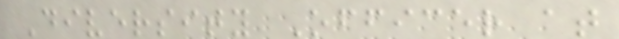Diversity Officer at
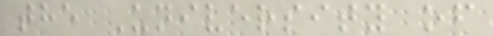the University of
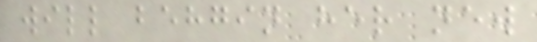will behgin her new
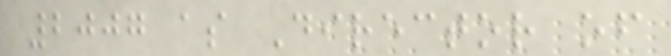2007 as Director of
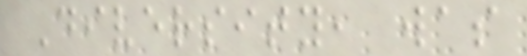Diversity, was
